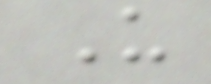U
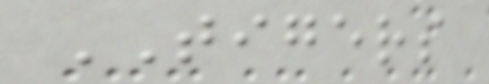TIGERS
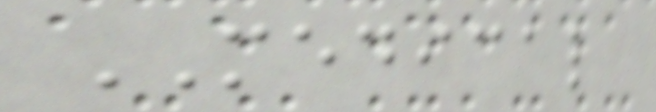MEDICAL
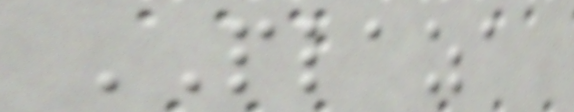PLAZA
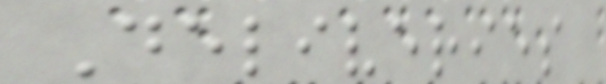Deliveries
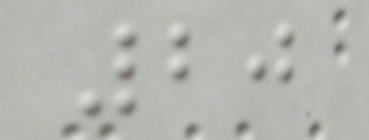20
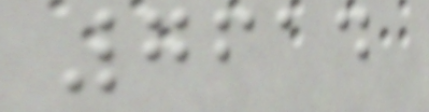7614
